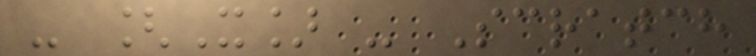- [X] - Scratch
